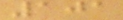101
